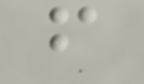f
